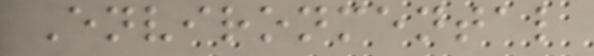Environmental
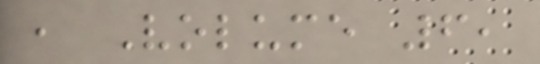, Volume 6,
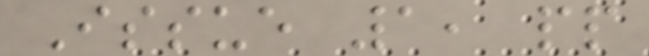Issue 1, pp
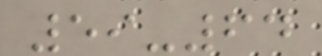59-64
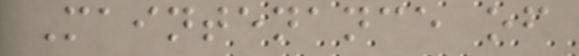Maintenance of
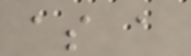as a
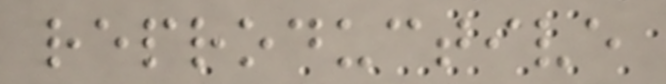reproductive
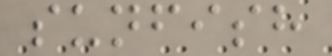sunfish
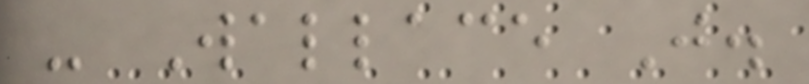- Wallace J.
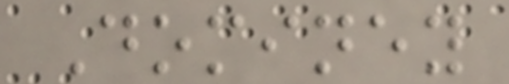Dominey
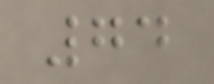74
